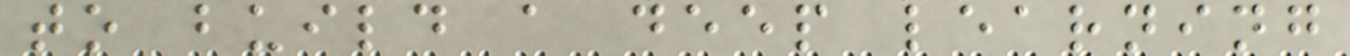to build a deep learning
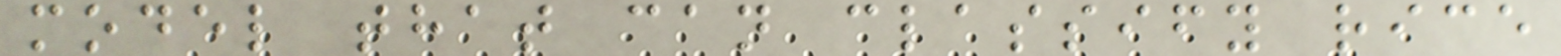model that can classify rice
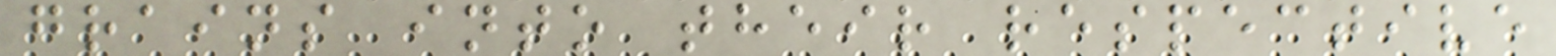grains into their respective
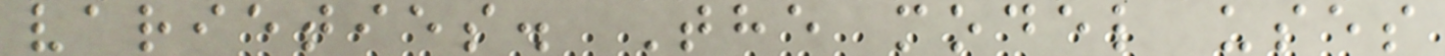varieties. The model uses
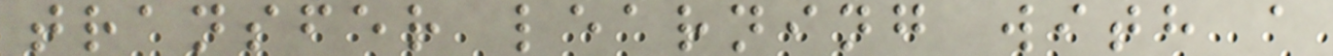transfer learning with a
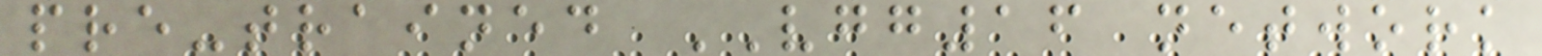pre-trained VGG16 network
